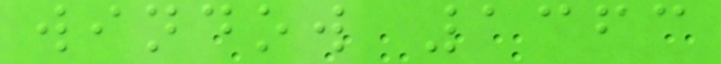window 1363
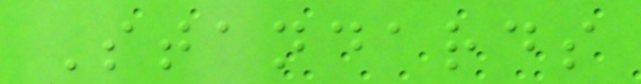Standards
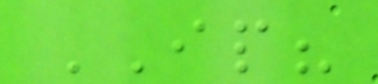IP?
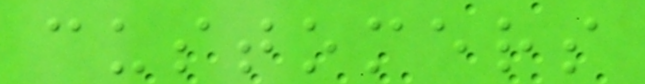customers
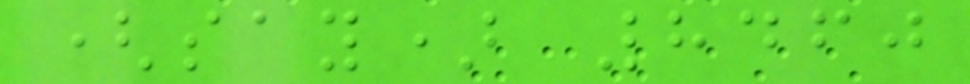(say) 8460
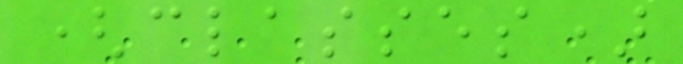(classes)
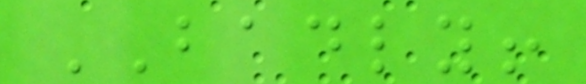BADLY!
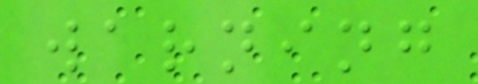warning
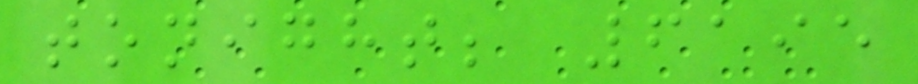tonight; 6195
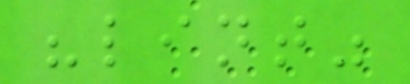"lint"
